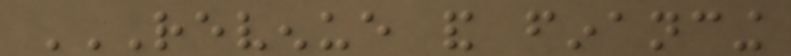REVENUE AND FINANCING
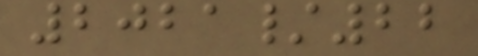2021/22
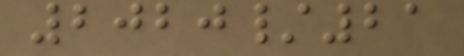2020/21
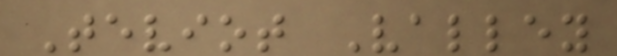Teviot Valley
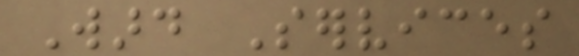Ward Services
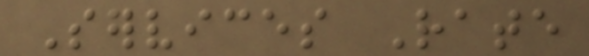Services Rate
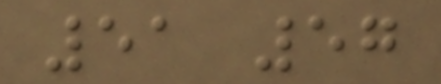51 57
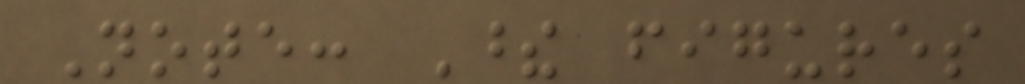Note: These figures
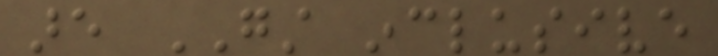are GST inclusive
